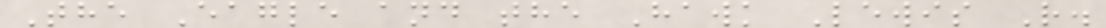The Eagle and the Hawk Lewis R.
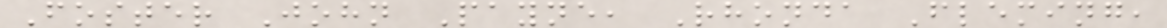Foster John Payne, Rhonda Fleming,
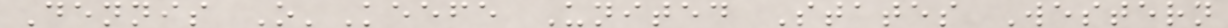Dennis O'Keefe United States Western
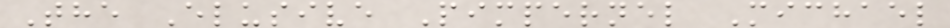The Elusive Pimpernel Michael
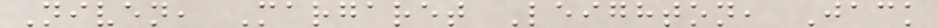Niven, Margaret Leighton, Jack
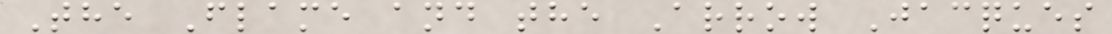The Flame and the Arrow Jacques
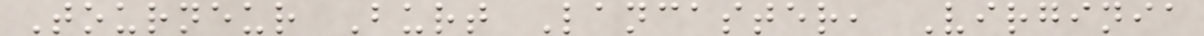Tourneur Burt Lancaster, Virginia
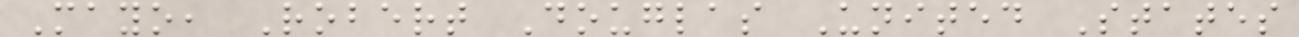Mayo, Robert Douglas United States
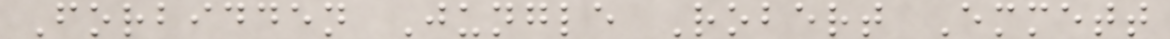Forbidden Jungle Robert Emmett
